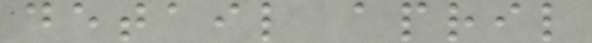detail april
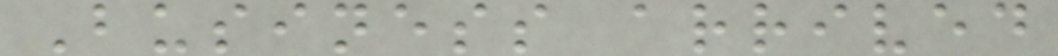Business arrived
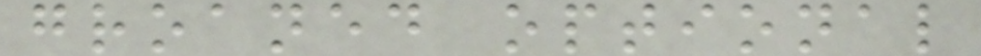groaned optional
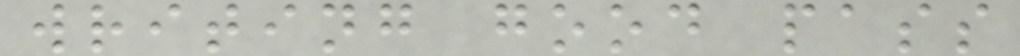writing good pass
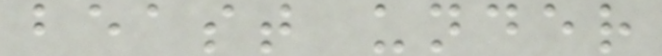beast under
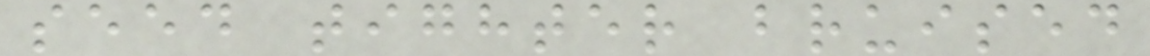seed tighter bruised
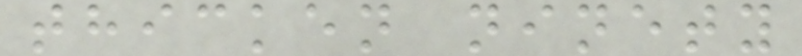thicken ninety
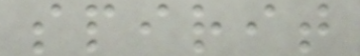spirit
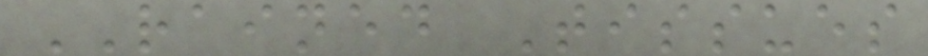RAINED Tissues
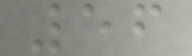56
